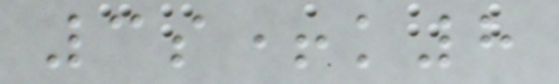3s+k8
